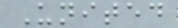United
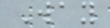Way
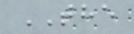THE
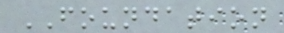FOUNDATION
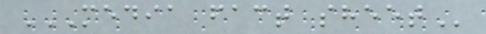MEDIA FACT SHEET
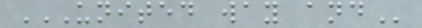UNITED WAY AND
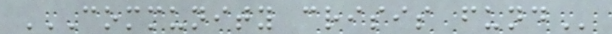COMMUNITY CRISIS FUND
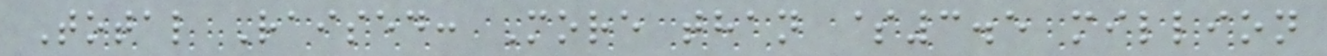Total Raised: More than $3.5 million
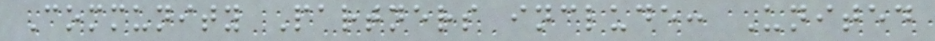Community Partners include: United
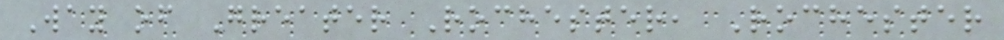Way of Greater Rochester, Rochester
